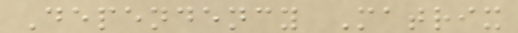Dependency Matrix
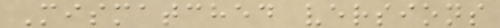Mismatched versions
